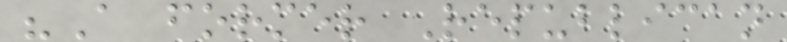"A former Republican
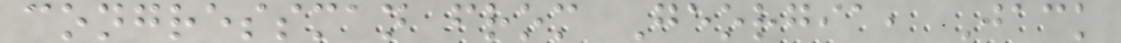congressman from Georgia, Jack
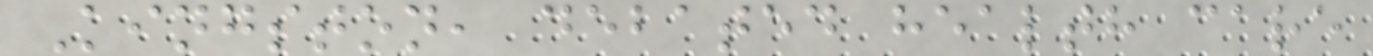Kingston, debated health care
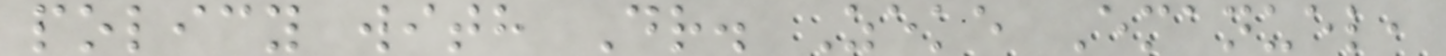policy with Dr. Zeke Emanuel,
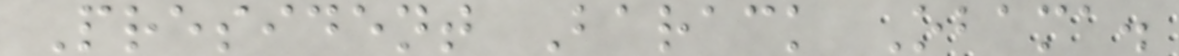President Barack Obama.
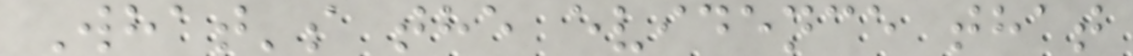What's the evidence that
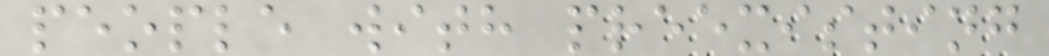people with preexisting
